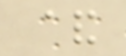&
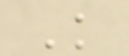K
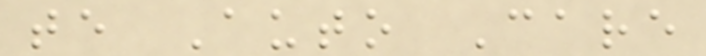te Auto Care
